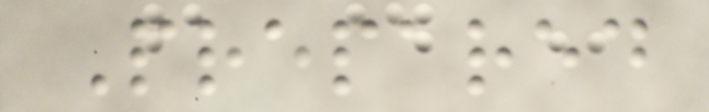Prepared
